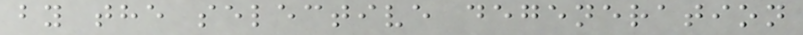by the selective degeneration
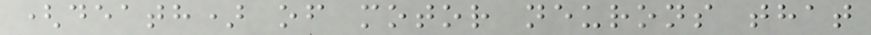(death) of motor neurons that
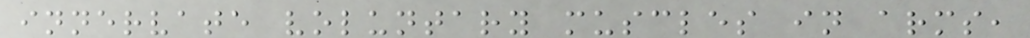innervate voluntary muscles in arms,
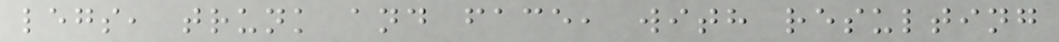legs, trunk and face, with resulting
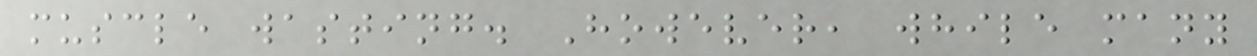muscle wasting. However, while many
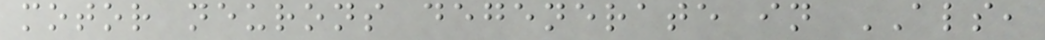motor neurons degenerate in ALS,
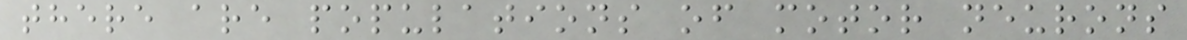there are populations of motor neurons
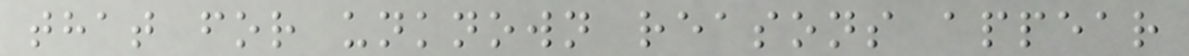that for unknown reasons appear
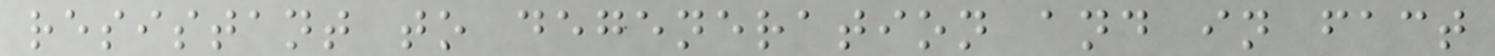resistant to degeneration and in fact
